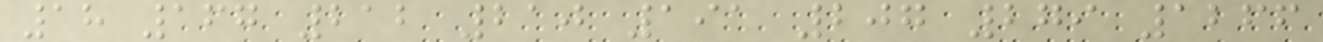18 167 212 210 191 207 279 1266
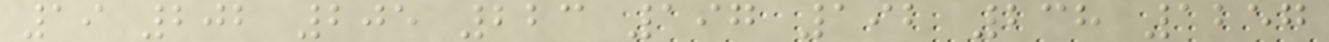19 202 205 223 197 192 238 1257
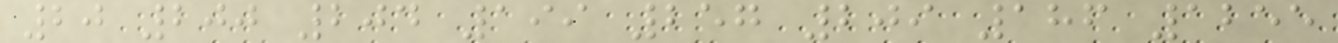20 200 204 199 257 209 186 1255
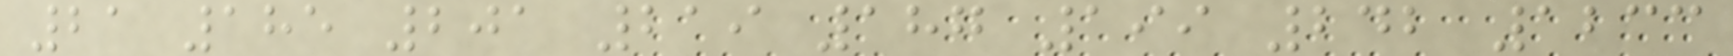21 185 201 219 187 199 242 1233
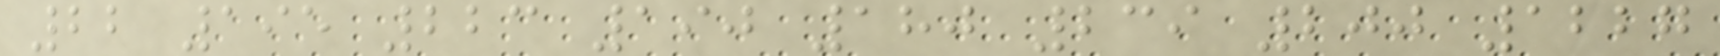22 195 223 190 180 239 200 1227
